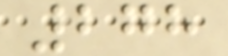278
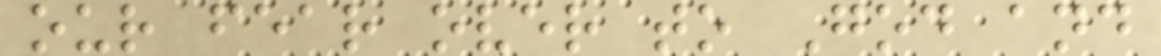our fear over to God and
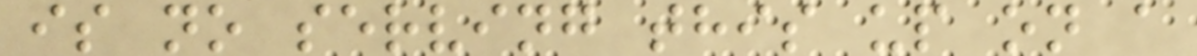is no serving this up on a
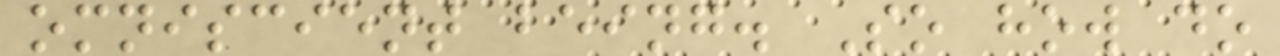omniscient being. So how do
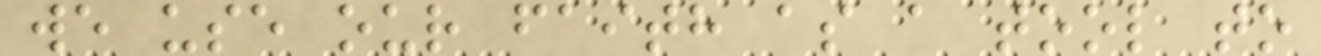we use our faith as a tool to
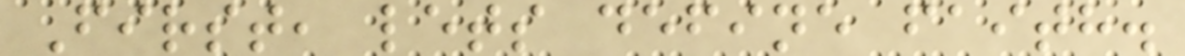First, lets define faith.
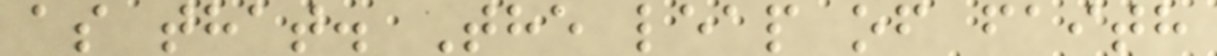as that. The leap of faith
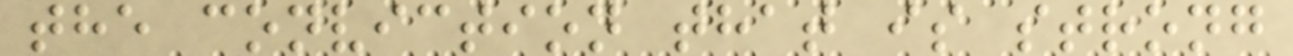the conviction that is strong
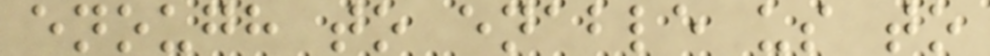enough to enable us to
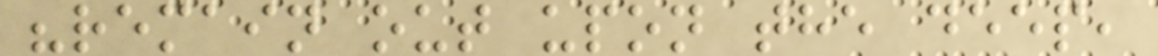"remain out upon the deep,
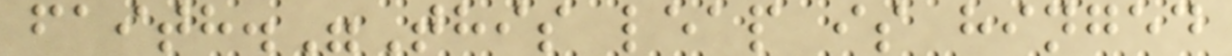faith."This leap is hinged
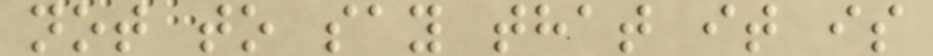not to say that it is
